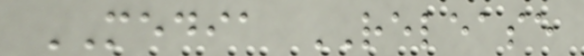MEDIA RELEASE
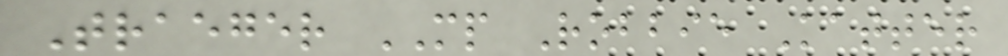Traeger MP Robbie Katter
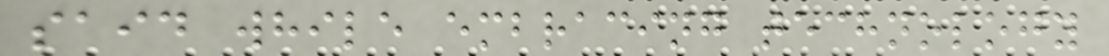said while embracing technology
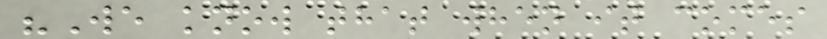"We know that when it comes
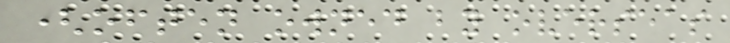(often owned by overseas
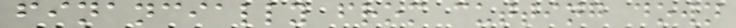financially from cutting down
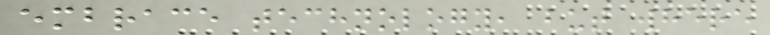embrace technology, but where
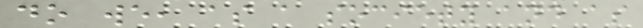do we, as a society and as
